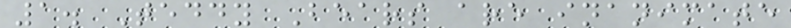1. Teddy Bears are inanimate
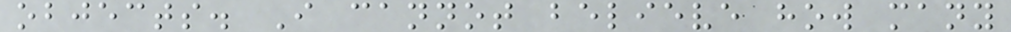objects. I cannot believe how many
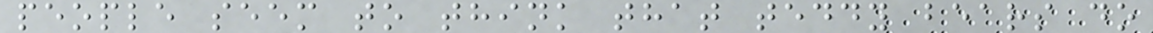people seem to think that teddy bears do
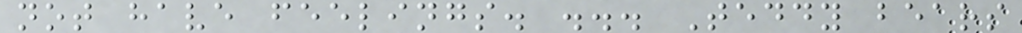not have feelings. ... Teddy bears
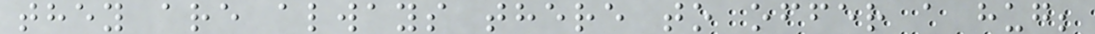they are always there to offer a hug;
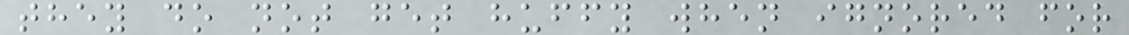they do not get huffy when ignored for
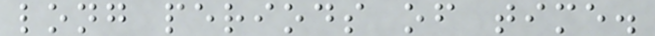long periods of time.
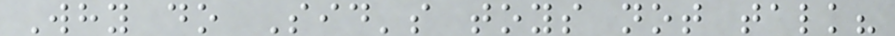Why do Sid's toys not talk?
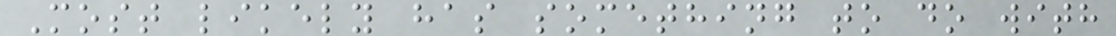Most likely has something to do with
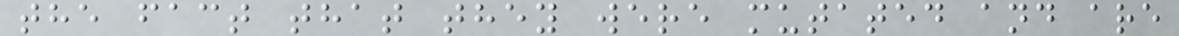the fact that they were mutated and are
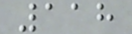118
